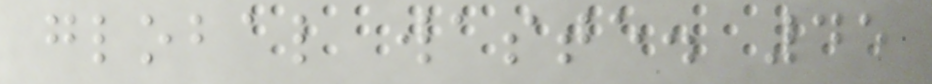global waste. 45
